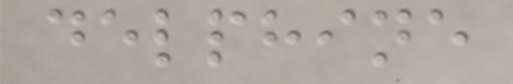delphine
